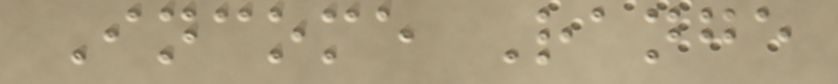Income Range
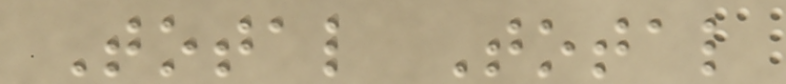Total Total
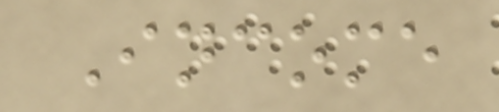Income
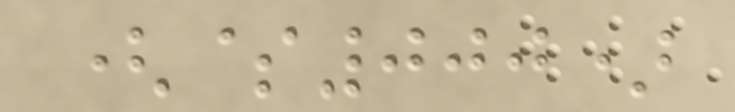($000)
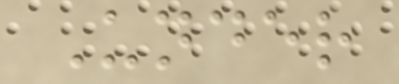Under
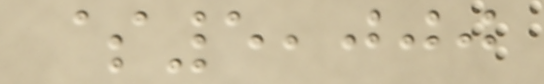$5,000
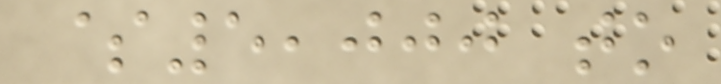$5,000 to
